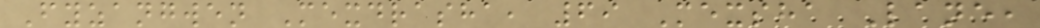Fyzangwen Mexdrasha, 69 Mexsha Lane,
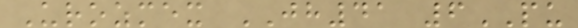Urozmex JH41 6PU
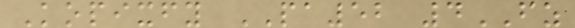Kopixfy PA52 4FZ
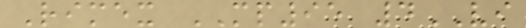Rimex MP95 4VI
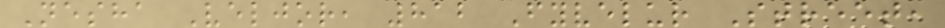Nesha Veljor, 812 Fyvelur Street,
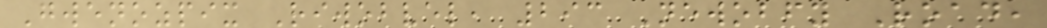Gwenozpix Riwobvel, 293 Newobfy Road,
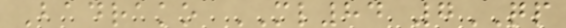Badrako ML84 7QP
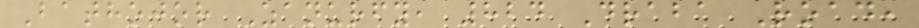Bathojor Zanurfy, 824 Draba Road,
